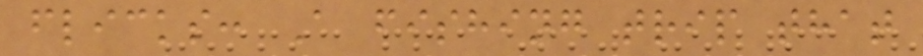flicks: A fishing trip that
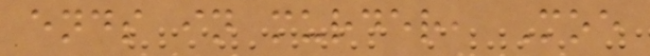ends in murder, Moe
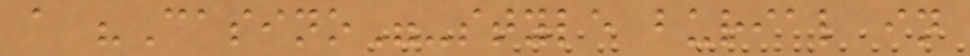a "Casino"-style burial in
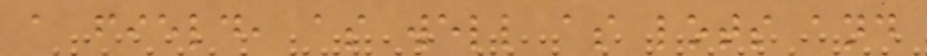a field, as well as lots and
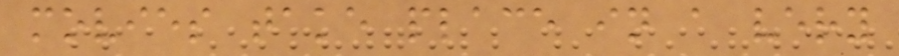movies take place in a very
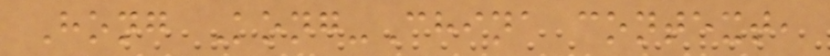Hong Kong-China context,
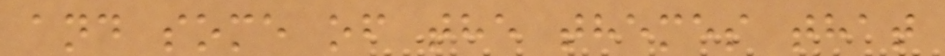and some of the themes that
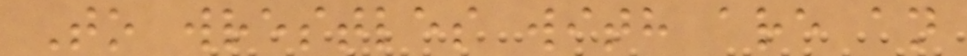To wrestles with are an
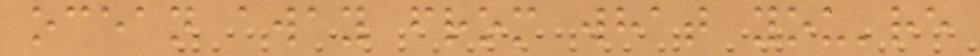ocean away from what you're
